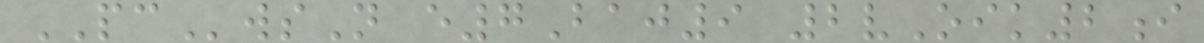PCwsN e7Baj9 2vOik2i
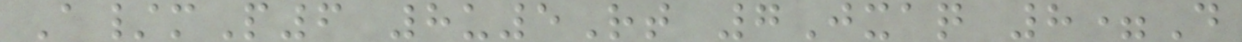A/mP6 8u5Rt 7Jxaq 8=D
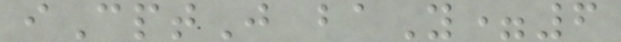iCptJ baY=6
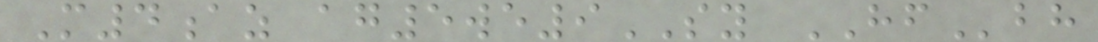M4az ag5we9SY HFbh
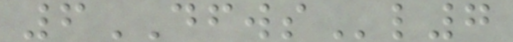6DFWSl7
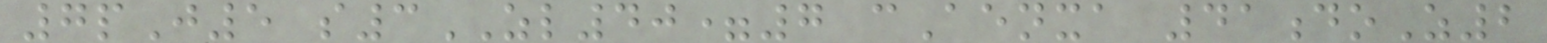7pJ5 s3ZL40=7 cAenxa 41doZ2
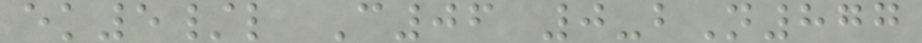ek5/l C06 0-bN877
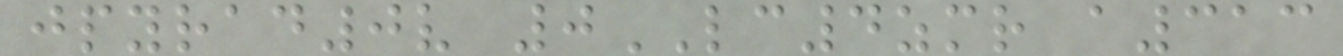jpyrad0v 0LC4zmr a313
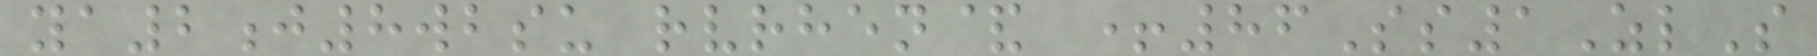ya2j8wbsu rvrhen& +86Ss1ZlS
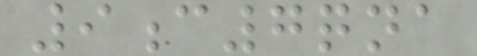9c7qna
